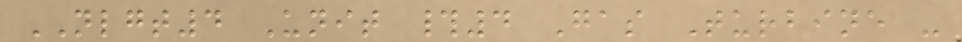NLGT4 Unit #4 Gas Turbine -
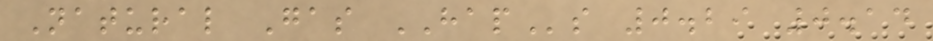Natural Gas HAPs 0.29 0.14
